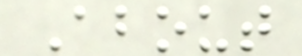About
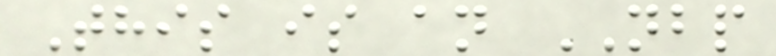This is an NBP
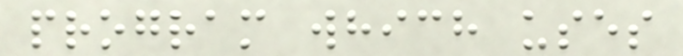program which uses
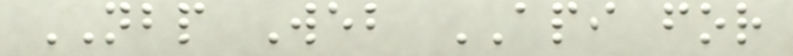NBP Web API for
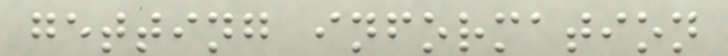getting information
